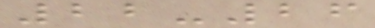22-26
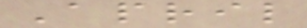April
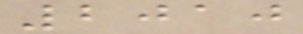2010
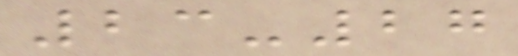23-27
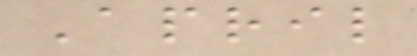April
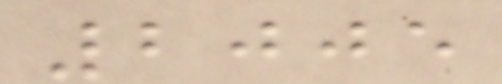2005
